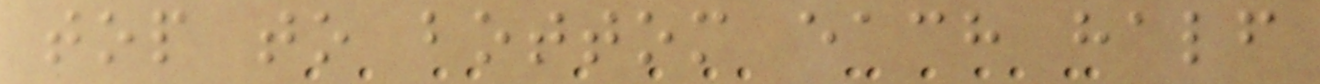top to bottom each half
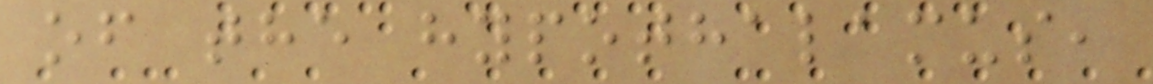of the hypothalamus,
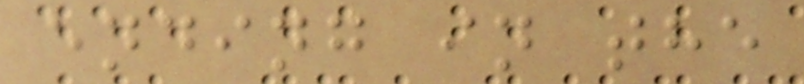ending in the
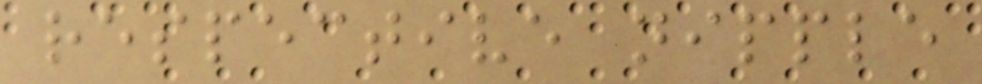respective nipple
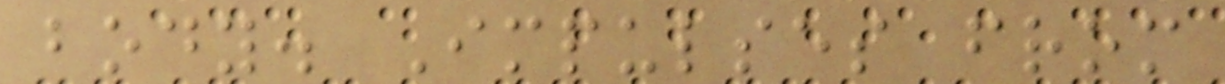body. Impulses from
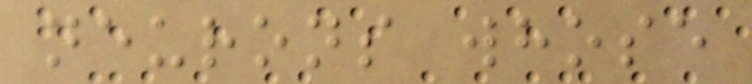neurons whose
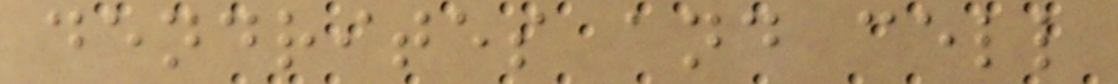dendrites and cell
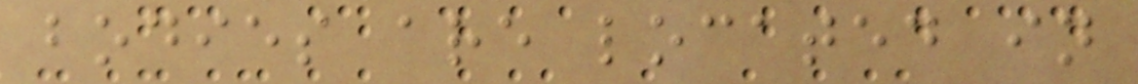bodies are located in
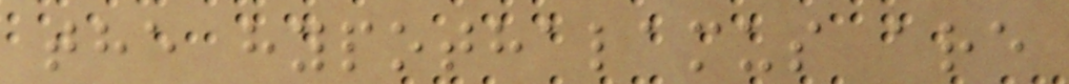the hypothalamus are
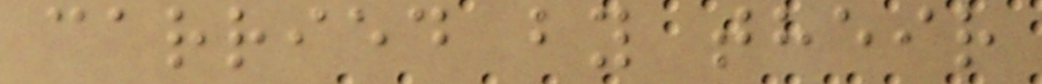carried by their
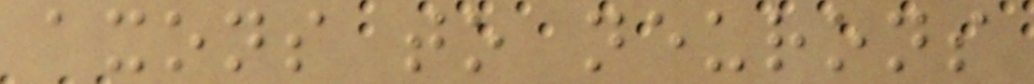axons to neurons
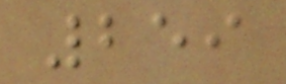259
